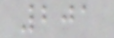201
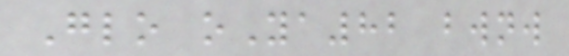Glo oYa82 bwnw
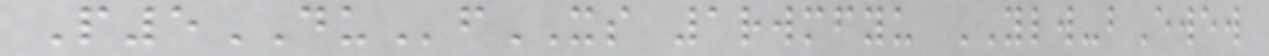P5DUfXS 1rwmfyu YLW-bEwew
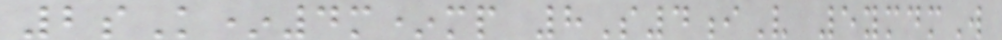2sK*4m*mp 8S4iV 5ymdmW
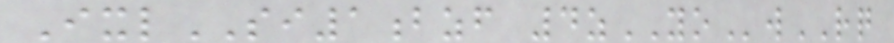IxlSI1bzf 4zYOwRQ
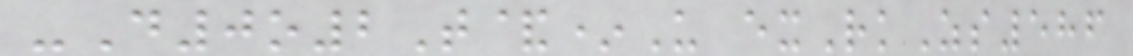-D0o2T&*U exRkZs586
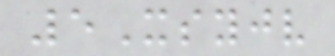5Xsyjv
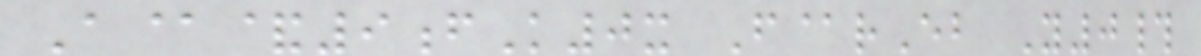A@&9fK0x F@rEb Y0#
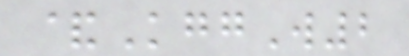&KggW2
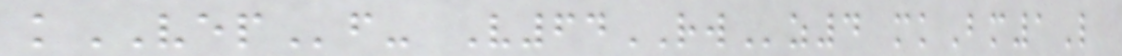kVEPf- V64RWz4 mkBm1L
